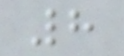8
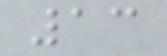13
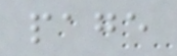page
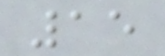15
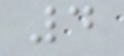4
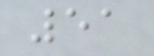51
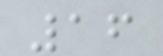16
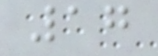17
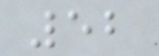52
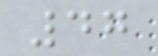47
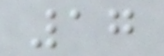17
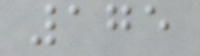175
